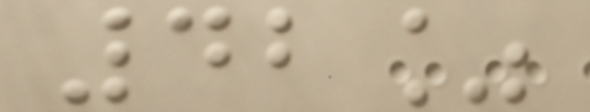42%
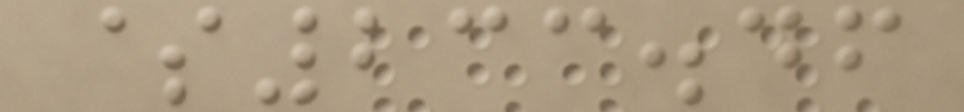$233.46
